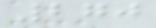270
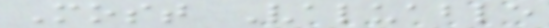Most Valuable
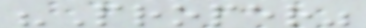"Proper"
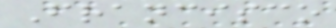Francisco
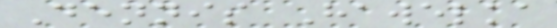Dennis Hawelka
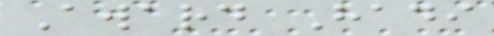Award Hadi
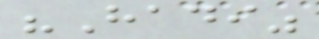"Hadi"
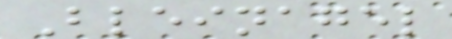Bleinagel
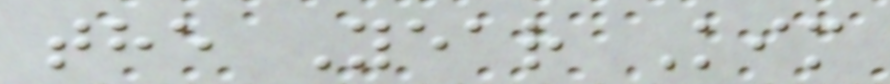the Year Kim
